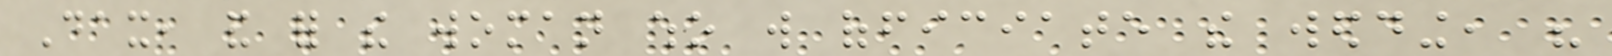Dax, and for the woman who will officiate the wedding, his
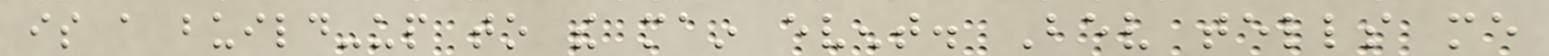is a build-up to the main event. Bev tells me
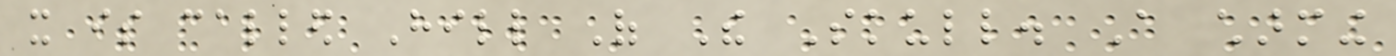it is called Hill Of The Skull. A charming
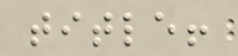title!
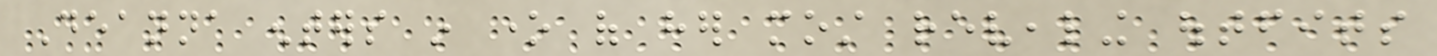Deanna enters in one of her most revealing outfits
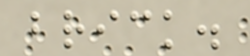brick.
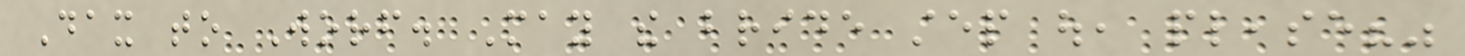Dax to Worf. May the bride step out, please?"
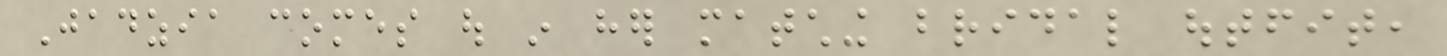Jadzia comes out in her matching bridal outfit,
